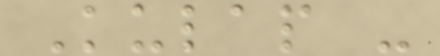Kulap -
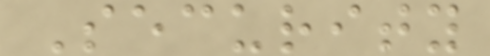Security
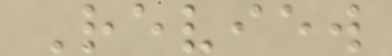Review
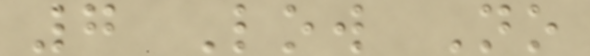7 Low No
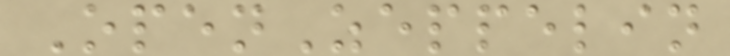OpenZeppelin
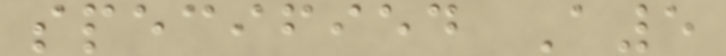specified A5
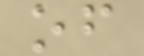of
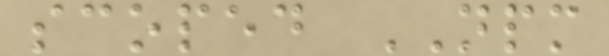scoped NPM
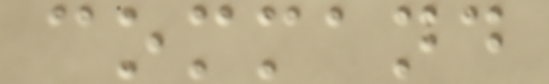command
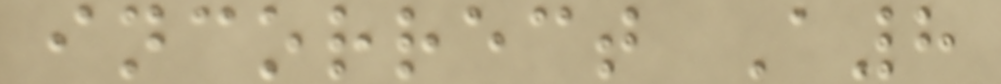incorrect A8
